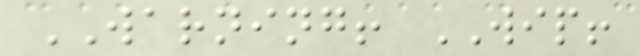WARNING! WIP!
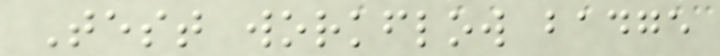Test workflow badge
